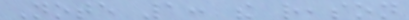Note 1: the reason
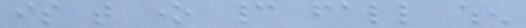is that one cannot fall when
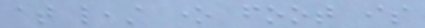at least one foot is
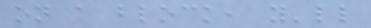on a block, you'll
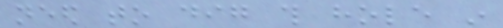need to dig this hole in
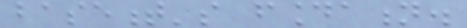basement's foundation.
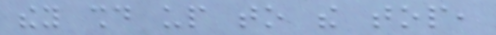they should up to the top,
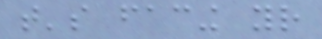that's facing your
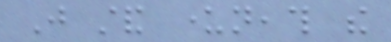Just stand underneath the
